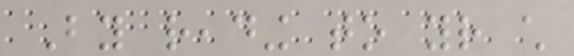By reading to your child
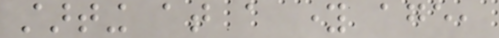starting at a young age,
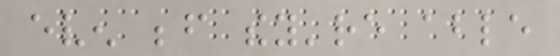even before they're able
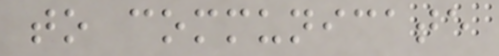to communicate
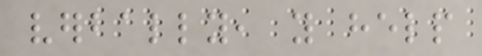verbally, you help
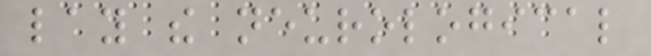lay the neurological
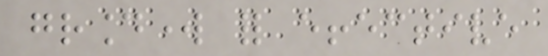groundwork for effective
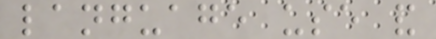language use and
